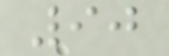90
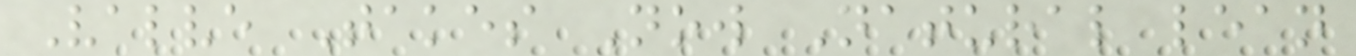Valve Takes Now Natural lean
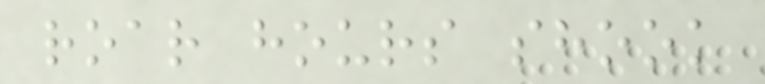roar hours shook
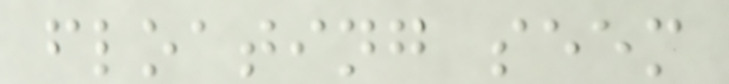floating seem
